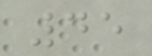45
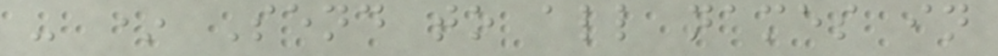- * Send to all names in
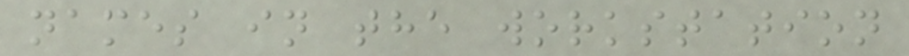names in the workstation
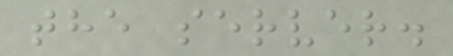the server.
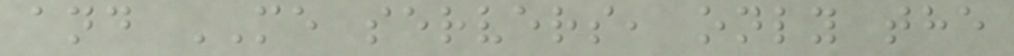and ME servers, only the
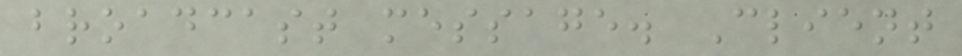broadcast message. Client
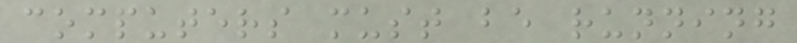computers must be running
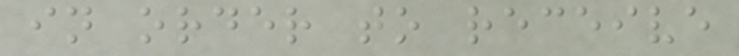in order to receive
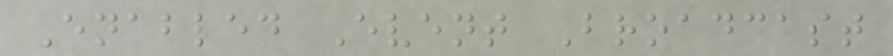Enabled Event Broadcast
